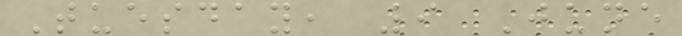Tuesday, 9 June
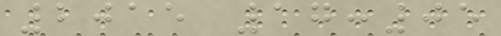2015 17:05
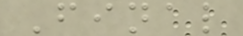Final
